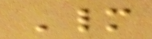Many
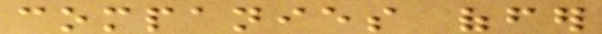companies offer
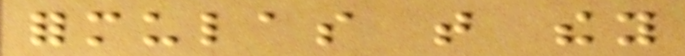formulas that they
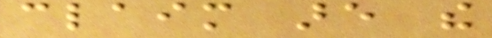claim are the
